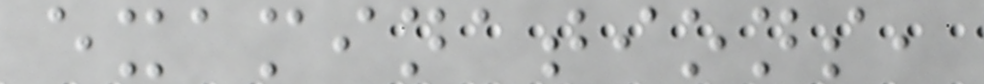examinations,
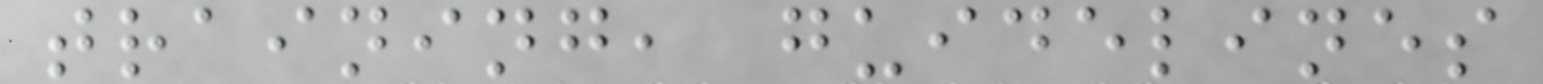training, guidelines
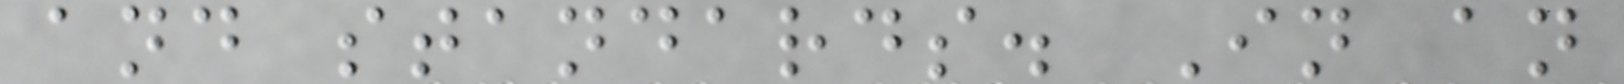and standards. In an
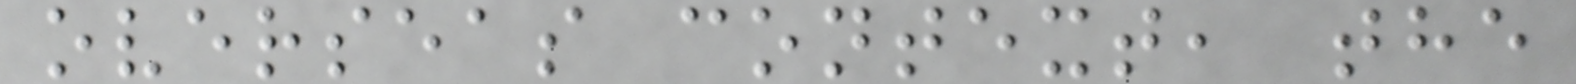overseas context, the
